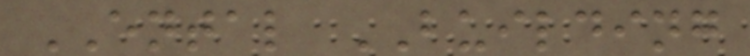ENTAL BUILDING
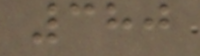380
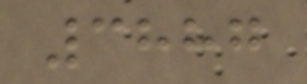3887
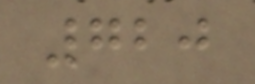720
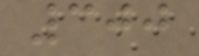300
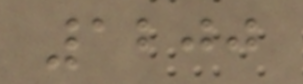1200
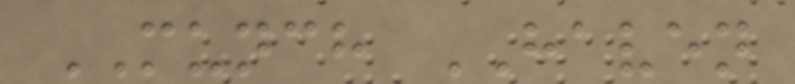MUNCH HAVEN
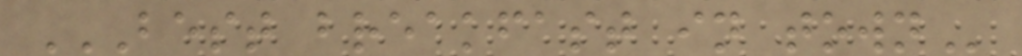BEST BREAKFAST IN TOWN
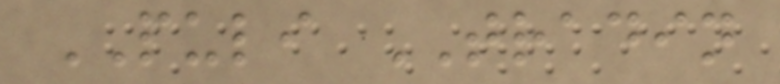PULI TRADIN
